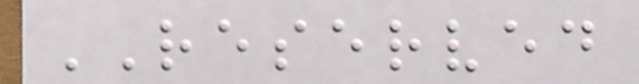RESERVED
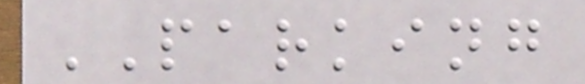PARKING
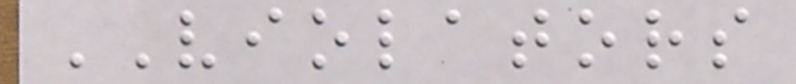VIOLATORS
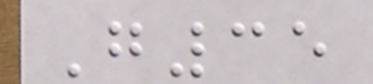G35
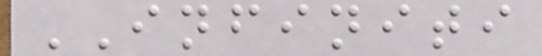INFINITI
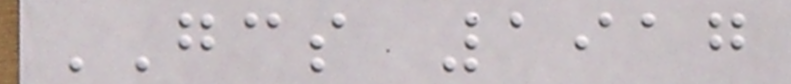GCS 1917
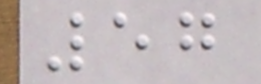57
